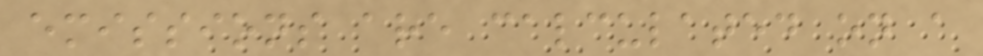emissions are calculated on a
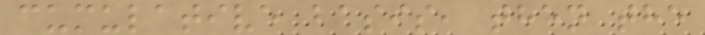cumulative basis, then the
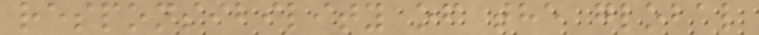responsibility of the global
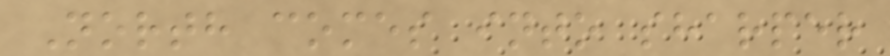North comes into sharper
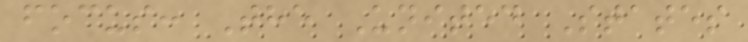focus: The United States
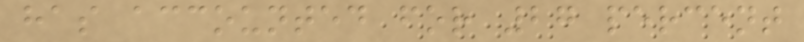has accounted for 27 percent
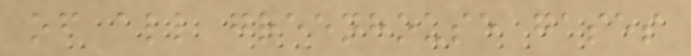of all greenhouse gases
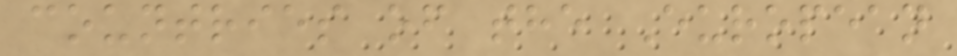countries of the European
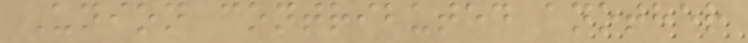Union contributed another
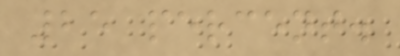25 percent.
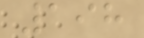198
